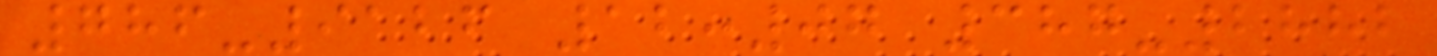786-9126 12:07 387-2882
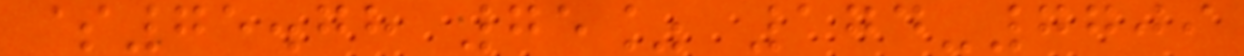$75.78 75% 174-7709
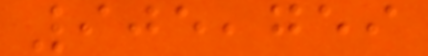905,759
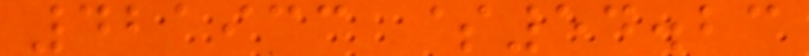421933 $54.23
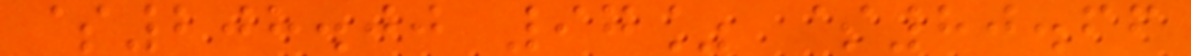$208.00 97% $80.66
